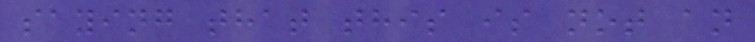saying that this is not an
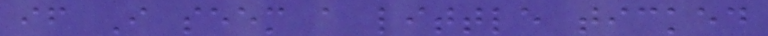if I seem a little ticked
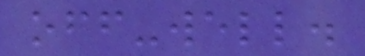off-well.
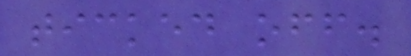ticked off.
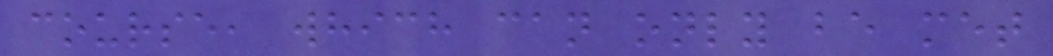course, which can only be met
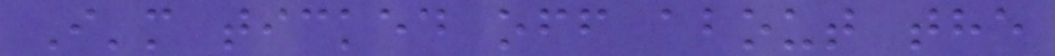I'm ticked off about the
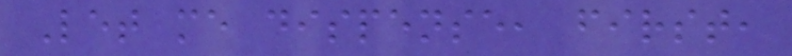Let me dispense, first,
